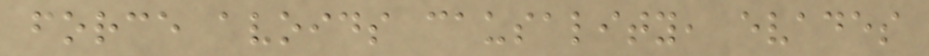force avoids causality, evades
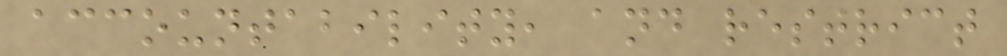accountability, and restrict
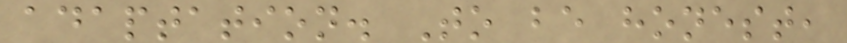adaptation. To be honest,
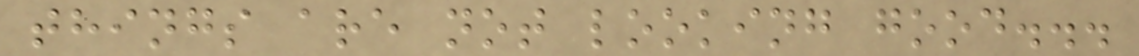things are not looking good...
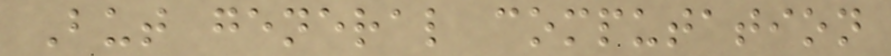But general computation
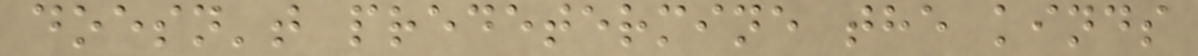doesn't predetermine the kinds
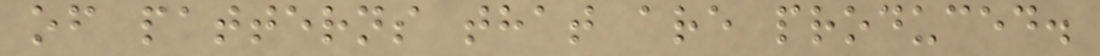of patterns that are produced.
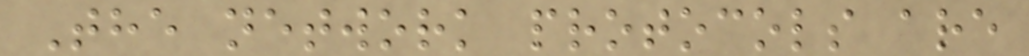The network protocols are
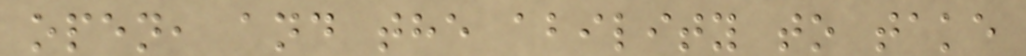open, and the ability to take
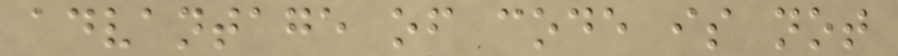advantage of code is not
